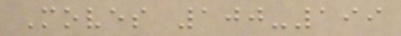Moves 100-199
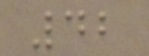42
